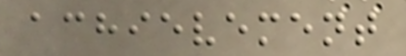achievement
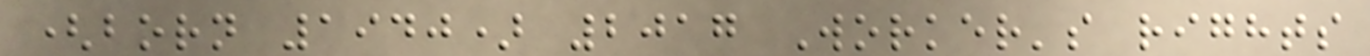(born 1940) 2017 Worker's rights
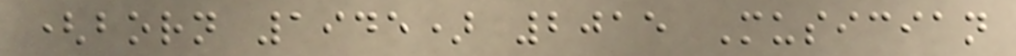(born 1945) 2015 Musician
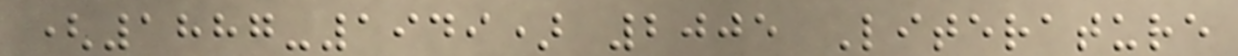(1887-1949) 2005 Literature
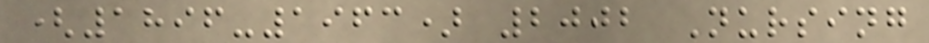(1896-1963) 2002 Nursing
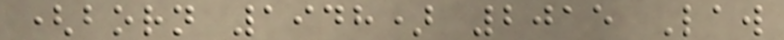(born 1948) 2015 Law
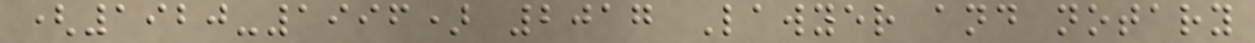(1920-1996) 2017 Lawyer and notary
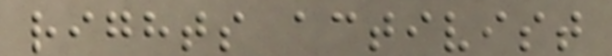rights activist
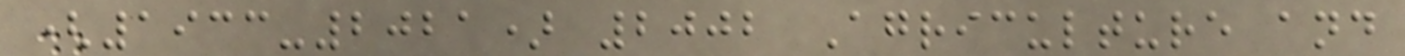(1933-2021) 2002 Agriculture and
